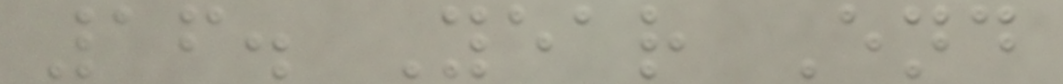16. Year End
